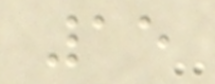15
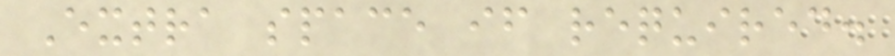Extra space if required.
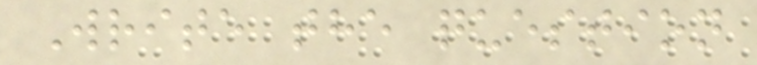Write the question
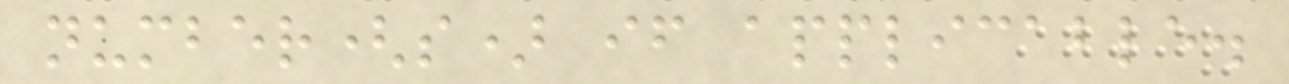number(s) if applicable.
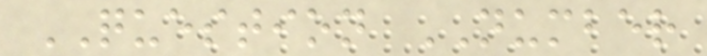QUESTION NUMBER
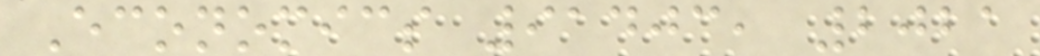Economics 91403, 2021
